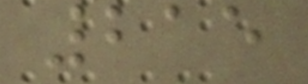215
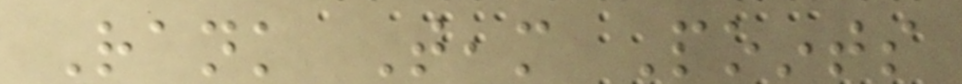Rank Team Points
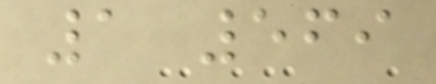1 569
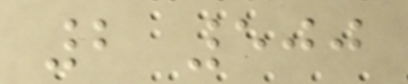2 500
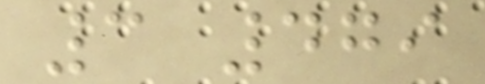3 479
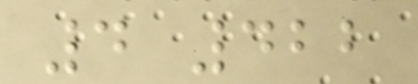4 422
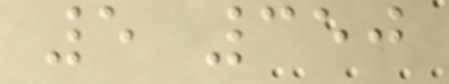5 350
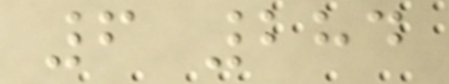6 284
